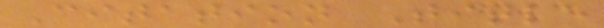Citation Title
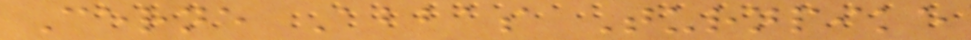Cerne Abbas Turnpike
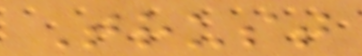Trust
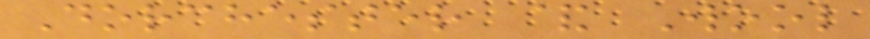Dorchester & Wool
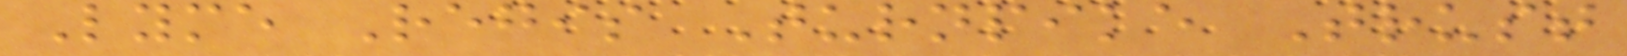Lyme Regis Turnpike Trust
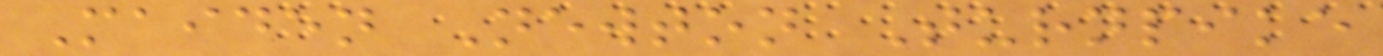Maiden Newton Turnpike
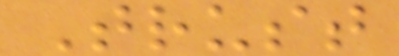Trust
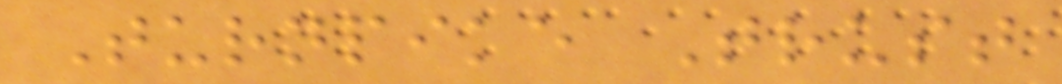Turnpike Trust
